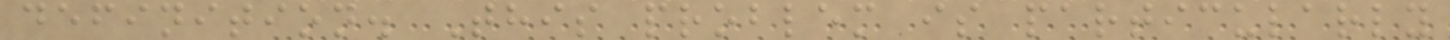definition. This problem is particularly
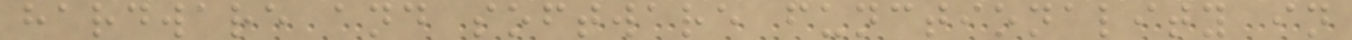hardware and software functionality in
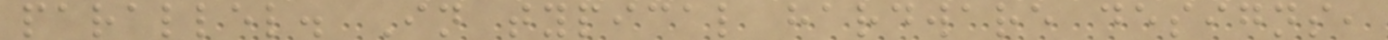parallel. In typical hardware designs,
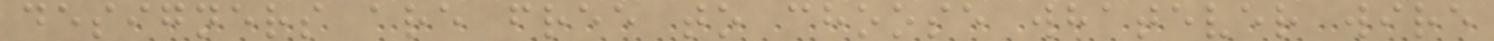designers are free to choose whatever wire
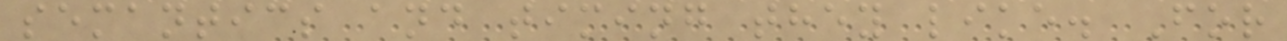semantics and timing they like. For
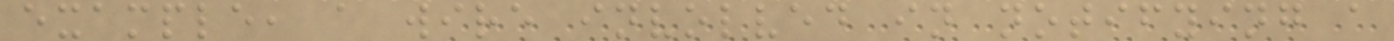example, a wire involved in notifying a
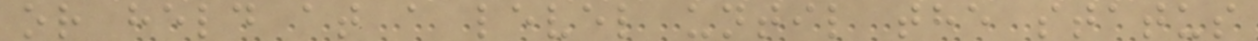or held at a level until the status
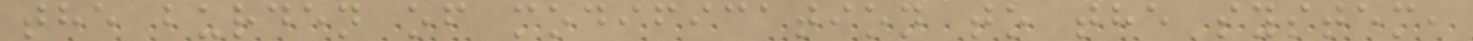the burden of modification to the system,
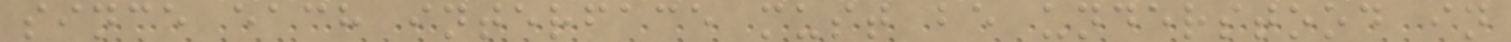since each interface must be understood in
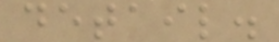detail.
